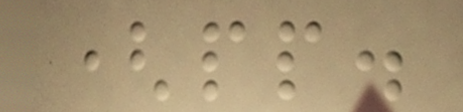(pp.
